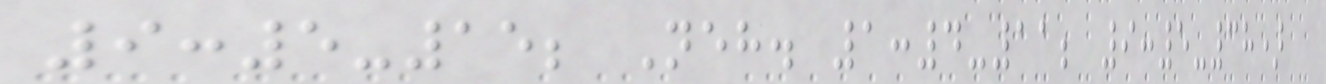9:5-15; Neh. 1:4-11; 9:5-38)
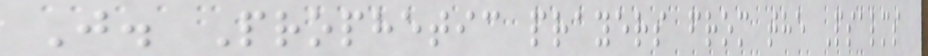J. Prophetic prayers from the Psalms
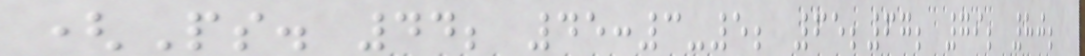(Ps. 44; 45:3-5; 65;67; 79; 80;
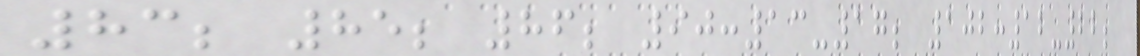83; 85; 86; 90:13-17; 102:12-22;
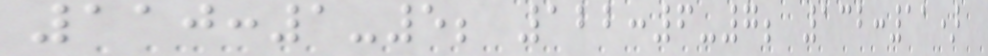110:1-5; 122:6-7; 132:11)
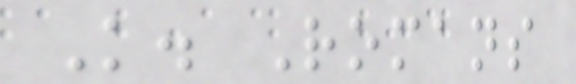K. Romans
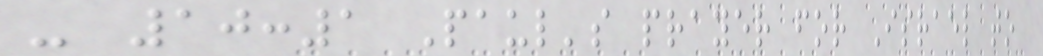- 10:1 Paul's prayer for Israel to
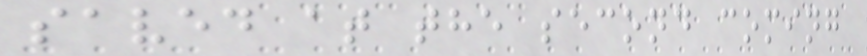saved at the second coming
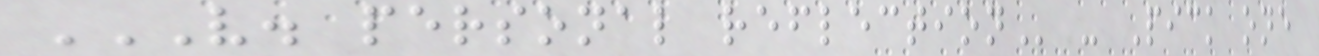V. PERSONAL REFLECTION - Pick one
